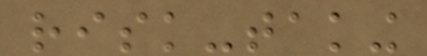risk-taking
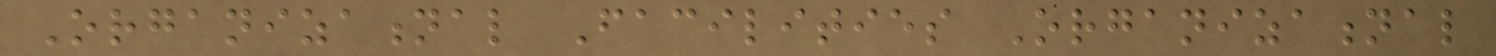Organizational Facilities Organizational
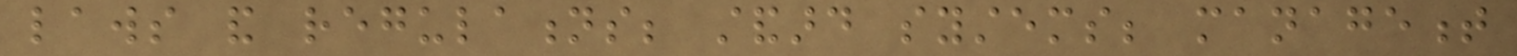laws and regulations; standard systems; management
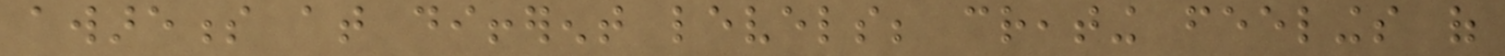awareness at different levels; creating feelings of
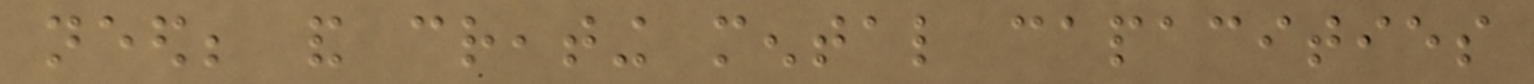need; and creating mental capacities
